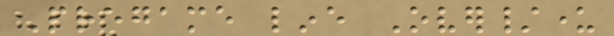Pregame line Over/under
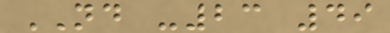ND -23 49
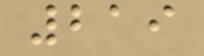219
